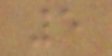5
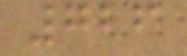726
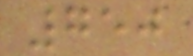750
